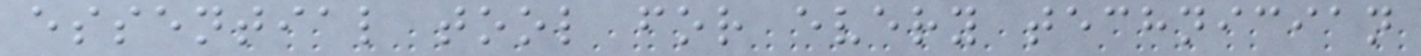essential tool for every technician
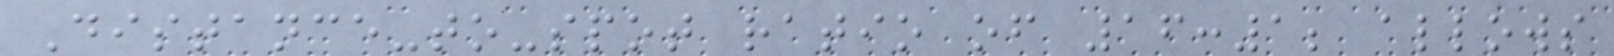Distance-to-spot ratio of 16:1; allows
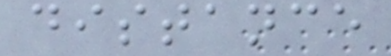distance
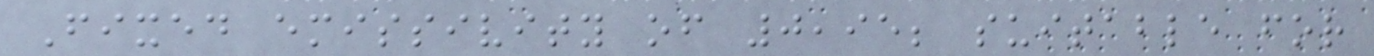Fixed emissivity of 0,95; suitable for
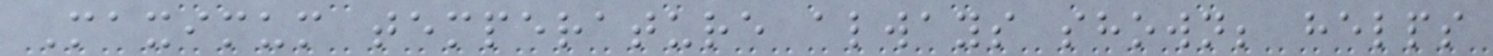Maximum temperature always shown; helps
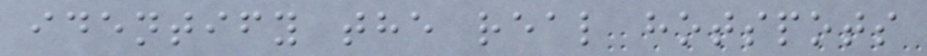identify the real hotspots
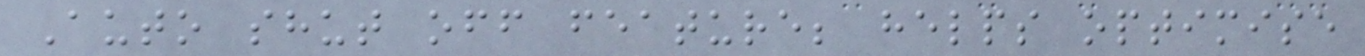Auto shut off feature; helps optimise
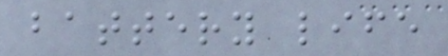battery life
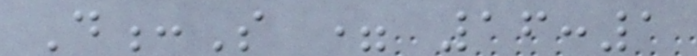D:S = 16:1
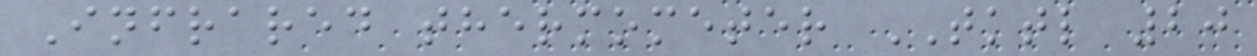Infrared thermometer TKTL 20
